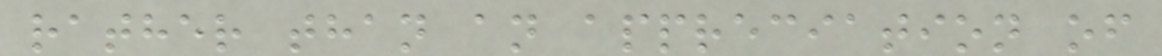rather than an appreciation of
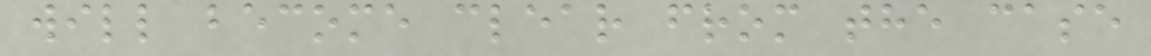will become clear from the case
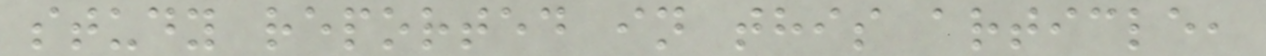study reported in this article,
